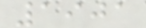1901
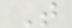T
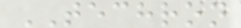TECHRON
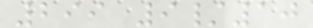299 9/10
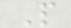P
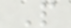P
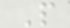P
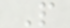P
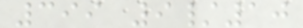399 9/10
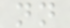nn
